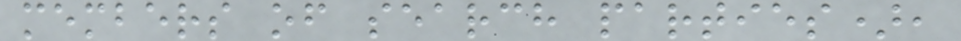members of search parties),
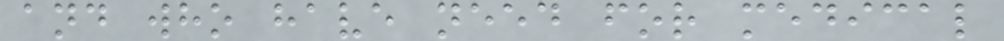and who have need for medical
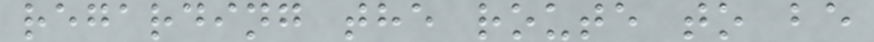regarding the route to be
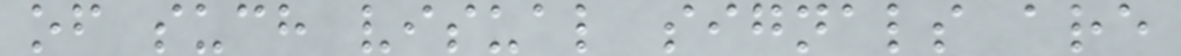of such visual signals are
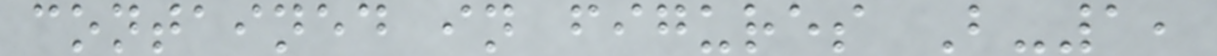contained in figures B-1,
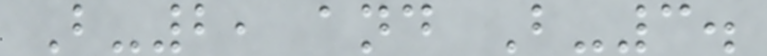B-2, and B-3.
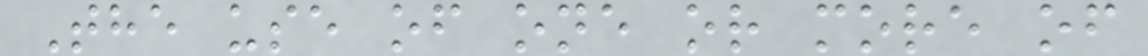The use of one or more of
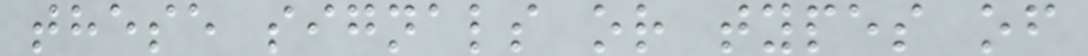these signals or types of
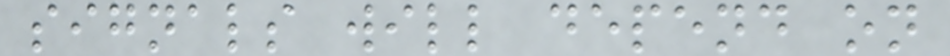signals will depend on
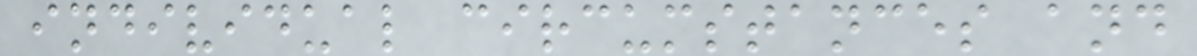individual circumstances and
